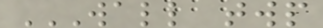WALL TWP
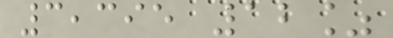3,395 12%
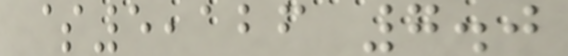$5,126 7.0
